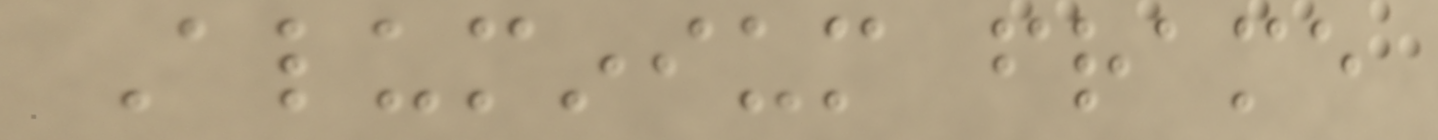Aluminium frame
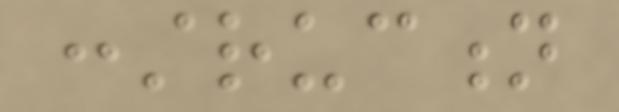construction
